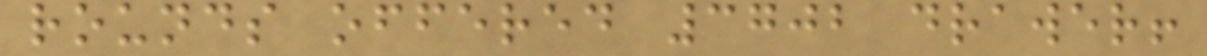rounds offered 3702 drawer!
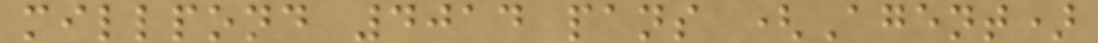millpond 4014 pans (Agent)
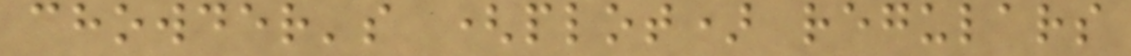chowder's (plot) regulars
